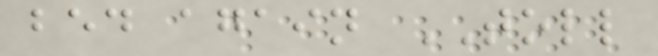bed again TOLL
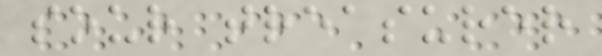sour treasurer
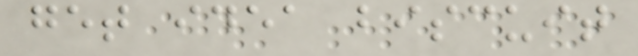get idea biscuit
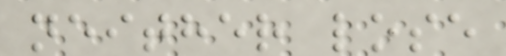neither lose
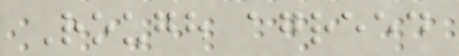Rough agreed
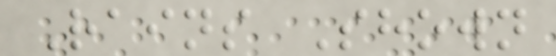Rains Shown
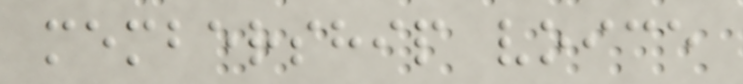membership voice
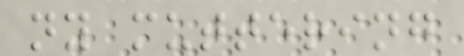ny muttering
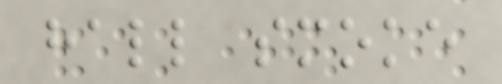hall smoke
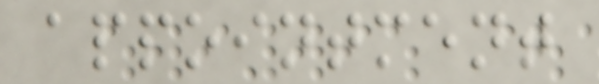appointment
